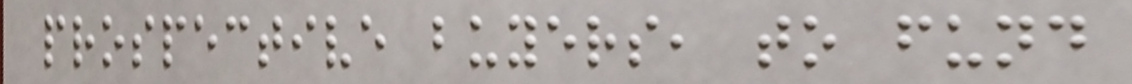prospective buyers, to fund
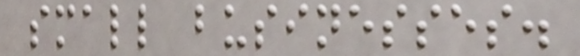small businesses.
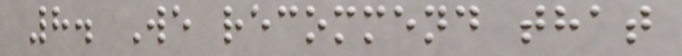8. We recommend that
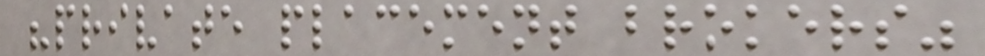"private placement brokers"
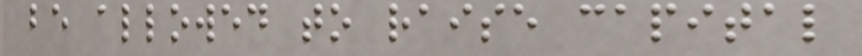be allowed to raise capital
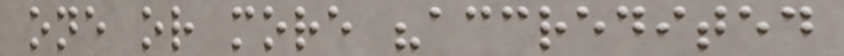one or more "accredited
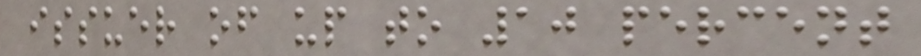issuer of up to 10 percent
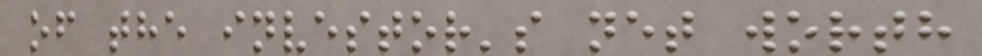of the investor's net worth
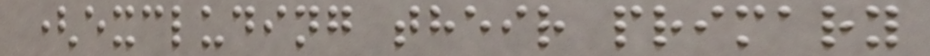(excluding their primary
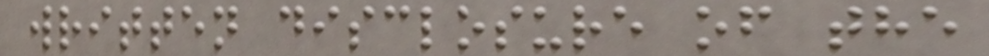written disclosure of the
